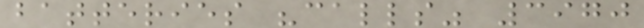batteries "calls" 3970
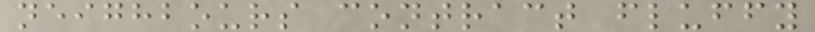neighbours contract fluffy
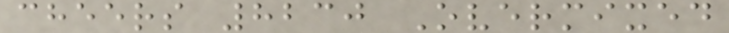cheers 8230 Overmixed
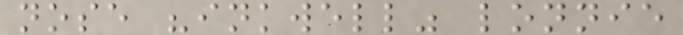nose "inkwell" lonnie
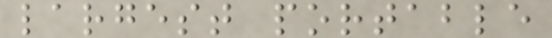largest portable
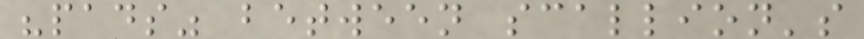"pads" between scallion's
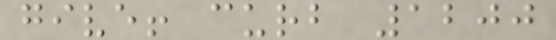give! curb 1200
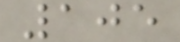105
